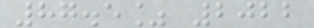87.5% 2022
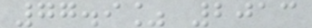77.9% 2013
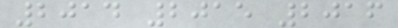2014 2015 2016
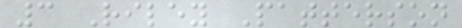3 Riley Patterson
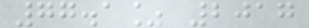77.1% 2017
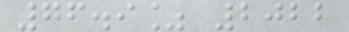76.9% 2022
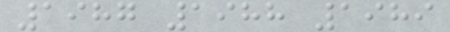1987 1988 1989
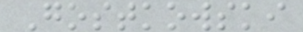Gostkowski
